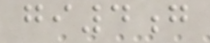gi4g
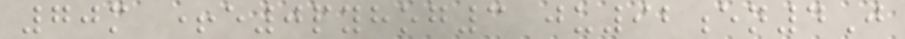70m +e0pyhog3 ju92en4J
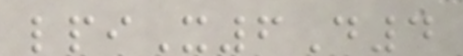lpiX6D4
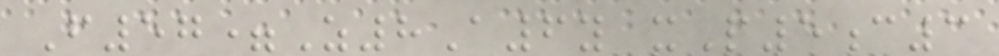F57=Z8A6y xP5c3
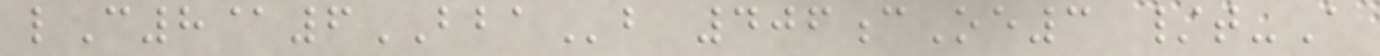lC8@6BBAb 406cOe3 /t-A
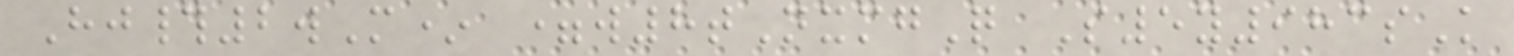Hj#2wM* =w8tNxmgQ S5y983sK
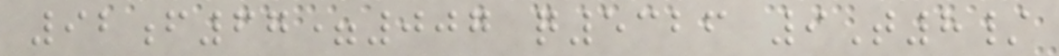92f67=007 q5326 9T8/
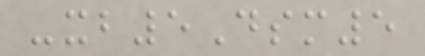-xb5Dsm5
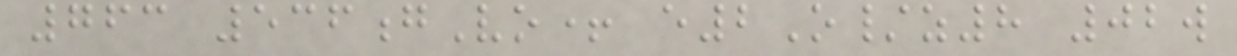763 536gVo+ e2O/z8 02w
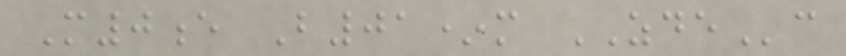M0e B01*m ZDEc
